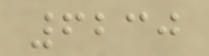6230
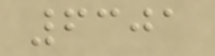6301
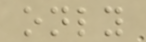only
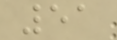51
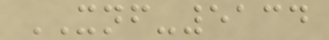XNF-5134
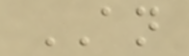AN
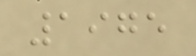1975
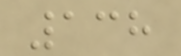138
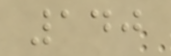140
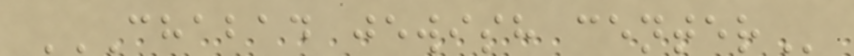CHABAD JEWISH CENTER
